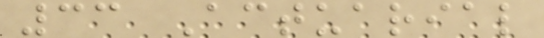33 Actuarial
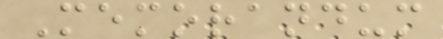Memorandum
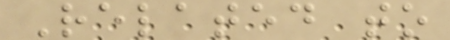Related to
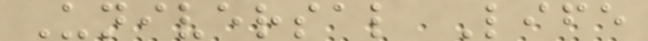Universal Life
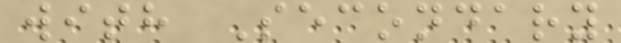with Secondary
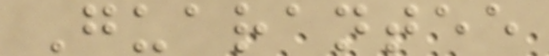Guarantee
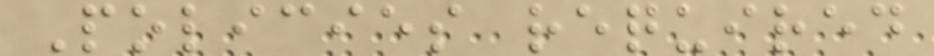Policies required
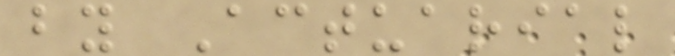by Actuarial
